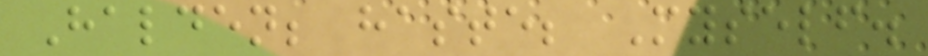Halden; haste; Myself.
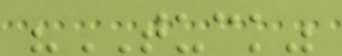"TUCK"
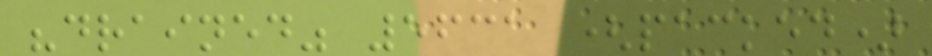"drained" 5631 (packed)
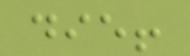die!
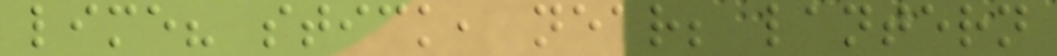lime? stick, near; lantern
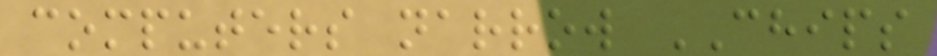computers narrow CHIPS
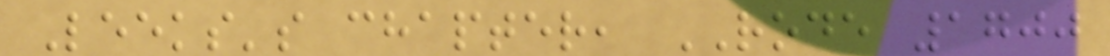Leeks's chapter, RODE 1700
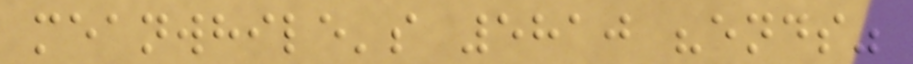meanwhile's 5810 "ends"
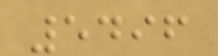5496
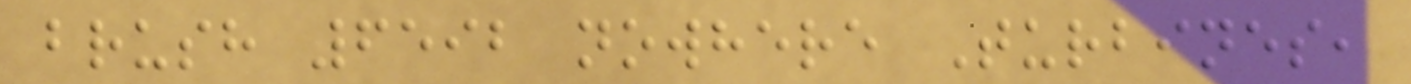brush 6592 nowhere Turbines,
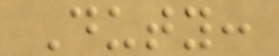Duty:
